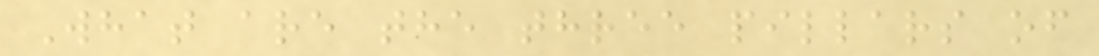What are the three pillars of
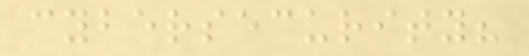cybersecurity?
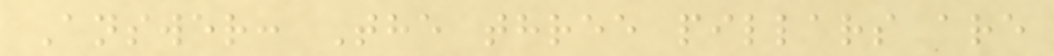Answer: The three pillars are
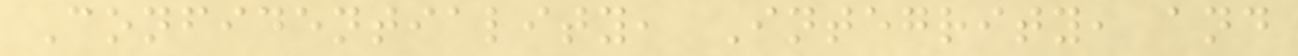Confidentiality, Integrity, and
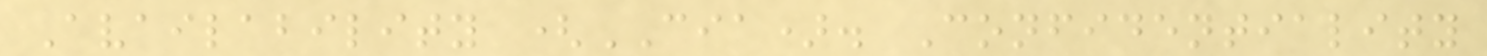Availability (CIA). Confidentiality
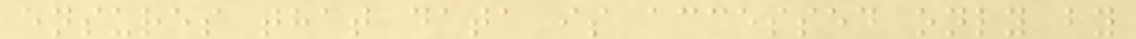ensures that data is accessed only by
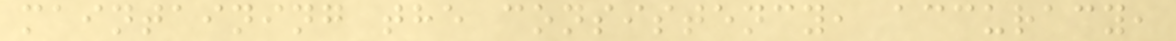maintaining the consistency, accuracy,
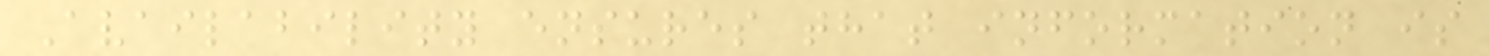Availability ensures that information is
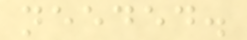needed.
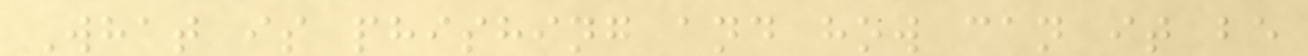What is phishing and how can it be
